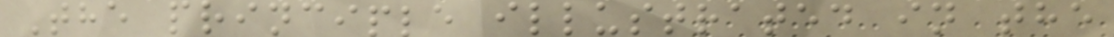The principle illustrated in the
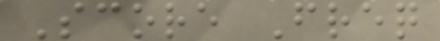Score Freq
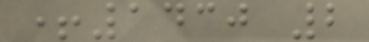+1430 2
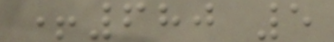+680 5
